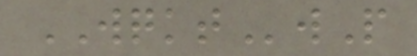WQKTwP
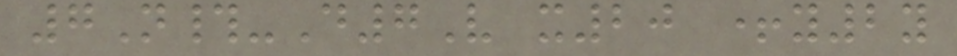7N#-D7V x20 +y2y
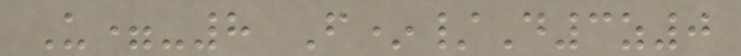U=-8 F*/D3z0
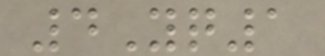4Yq1
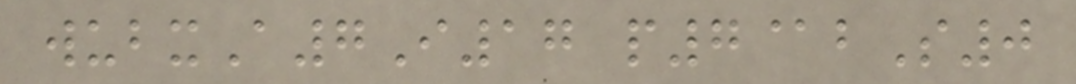wubxA7I17 p7@bS0
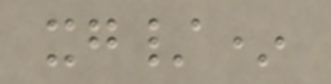xg/*
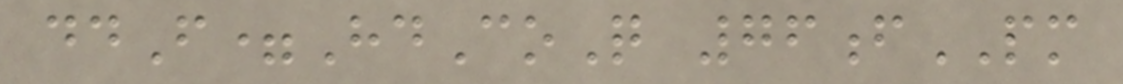ddF=HdCoQ 76fPM
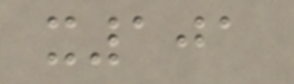x101
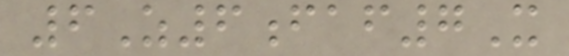6Z6faf7X
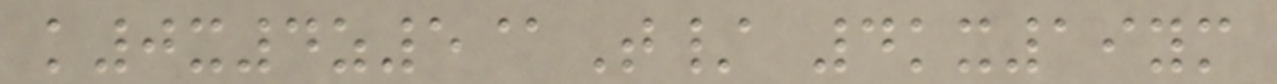k0x4z5@T/ 4kx19ym
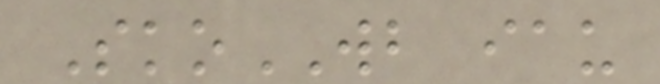SkoWB iau
